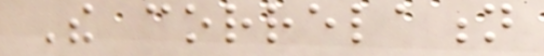The correlation
